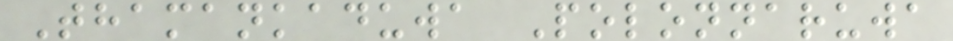Thamankaduwa Polonnaruwa
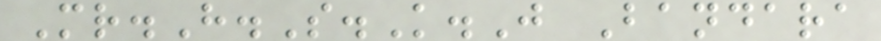Mr.H.S.K.J Bandara
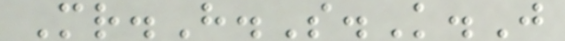Mr.H.S.K.J
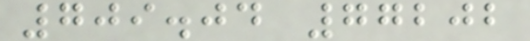709.04 77202
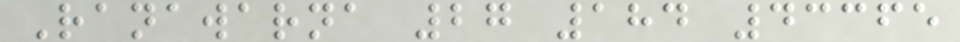Ranawarna 27 184 43365
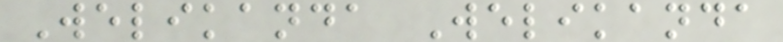Welikanda Welikanda
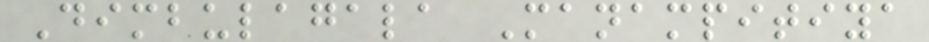Dimbulagala Manampitiya
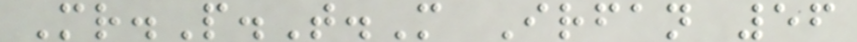Mr.P.T.M Irfan 56
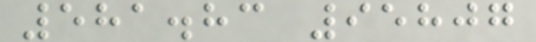581.83 95807
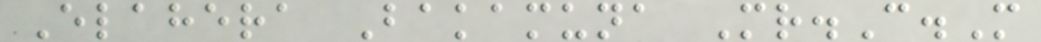Elahera Bakamuna Mr.C.M
